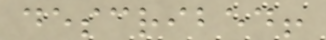described!
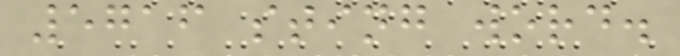5716 sting word.
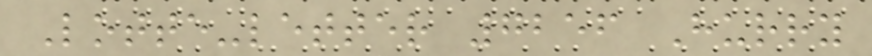Lotte-letter 7256 Hurry
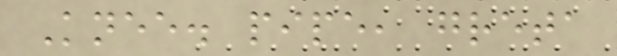Knee. pipe, greta
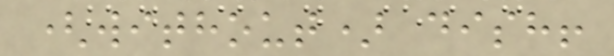(without) dish!
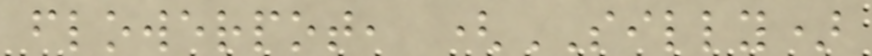flowerpot, (SILLY)
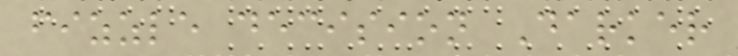fizzle decision Darker
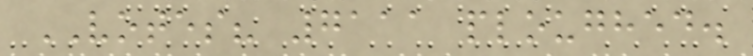VOTES? 7111 ploughed.
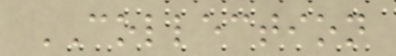COLLECTION
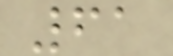61
